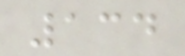134
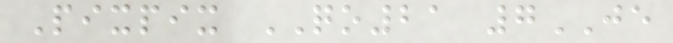Pixpix QO21 7JE
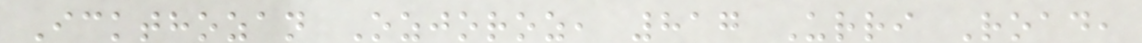Ickthozan Ozjoroz, 817 Urri Road,
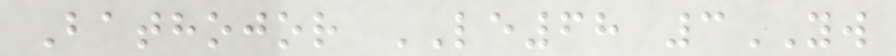Bathojor LE68 3YW
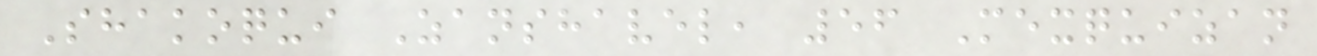Shakoqui Zanshavel, 56 Mexquizan
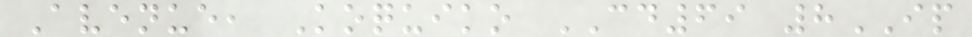Avenue, Koquiko CD69 8IP
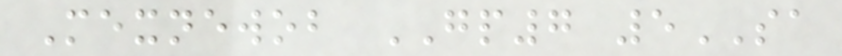Mexnewob GP7 5SA
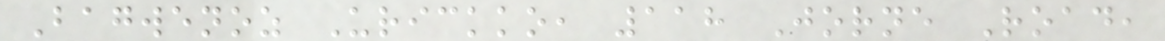Bagwenoz Urickko, 118 Jorne Road,
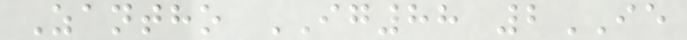Zantho IG88 2IE
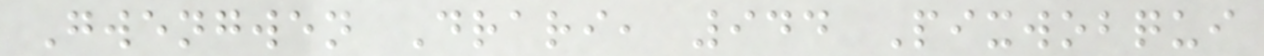Gwengwen Drari, 944 Pixwobqui
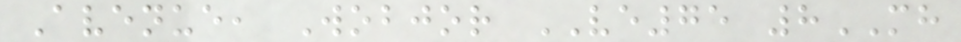Avenue, Wobjor VE75 8MH
